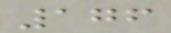176
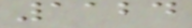1124
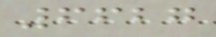6627
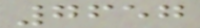7657
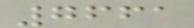7661
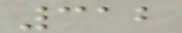312
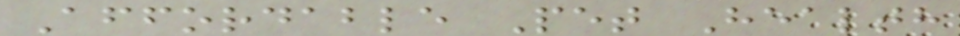Affordable Pet Health
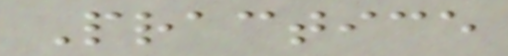Practice
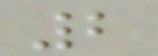2
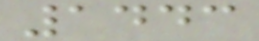1443
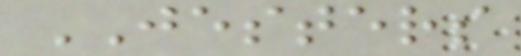JESTERS
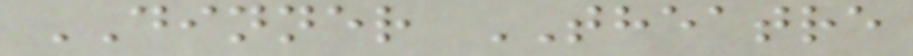DINNER THEATRE
